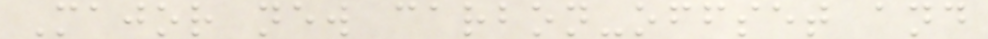Major new carbon-offset and
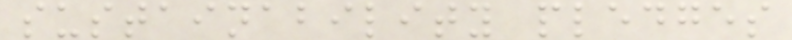sustainability pledges
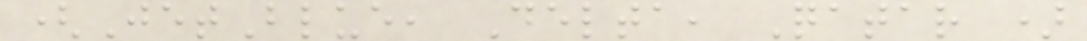(JetBlue, Delta, Qatar )
